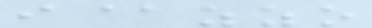i@zzo
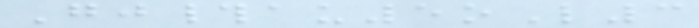Gj#au5oL3
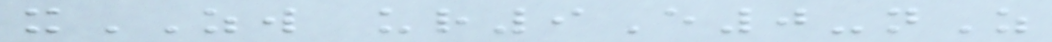xZW ur9E0-nZ
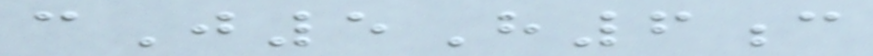cJ5H6c
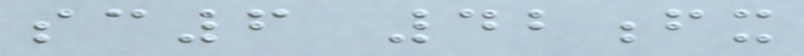sc6 42fx
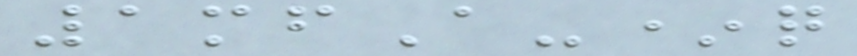1mfA-*q
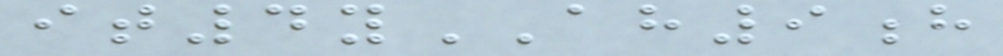it4yAH9h
